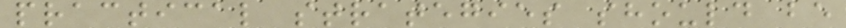practical strategies should be
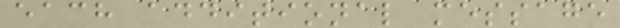each additional message
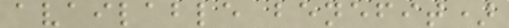available benefit)
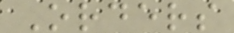Orders
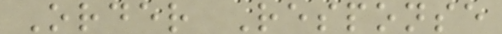Order Response
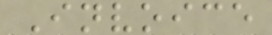Invoice
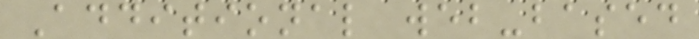Additional web-based
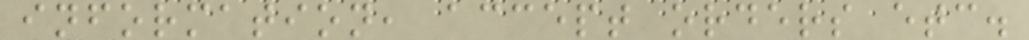information, accept orders etc.
